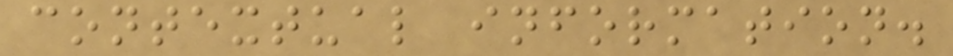contextual information.
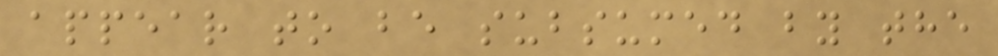appear to be subsumed by the
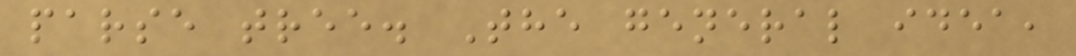parse tree. The general idea,
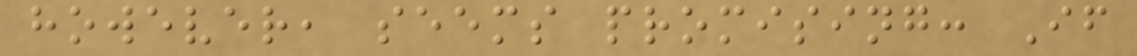however, seems promising: If
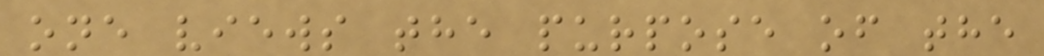one views the purpose of the
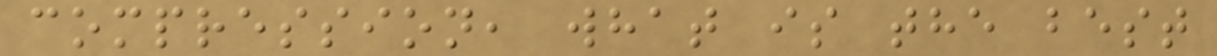compression, what is the best
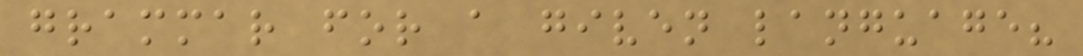grammar for a given language?
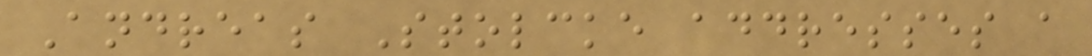Andreas Stolcke addresses a
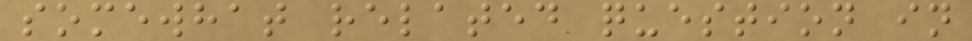somewhat related question in
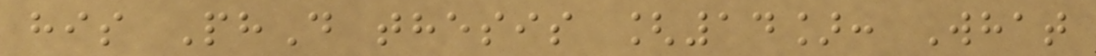his PhD thesis [14]: What
